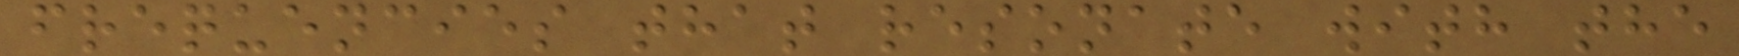frequencies that resonate with the
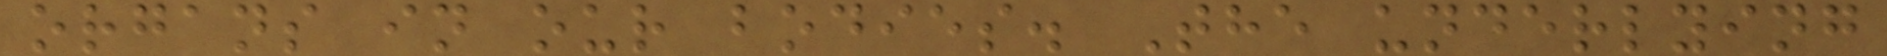organs in our bodies. The underlying
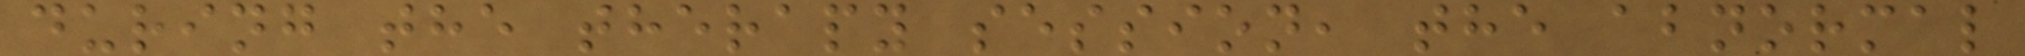during the therapy session, the abnormal
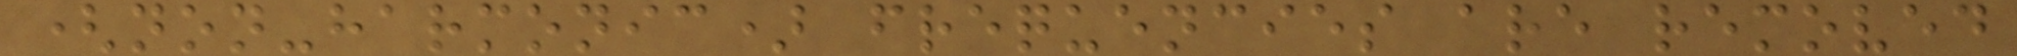(non-harmonic) frequencies are removed
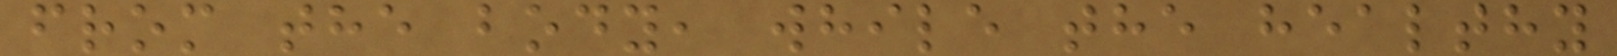from the body, while the healthy
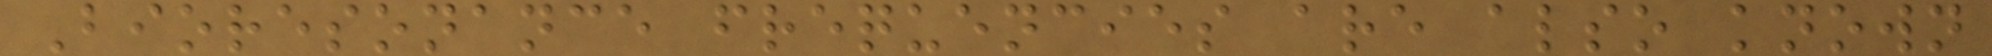Bioresonance frequencies are also known
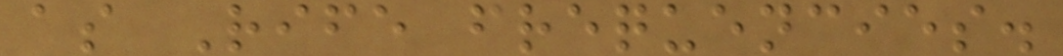as Rife frequencies.
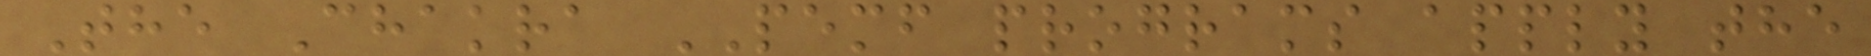The Chakra PEMF programs apply the
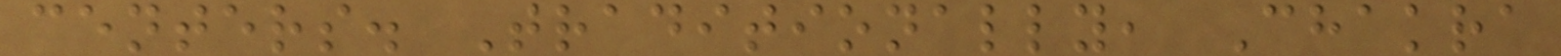centers. Traditionally, Chakra
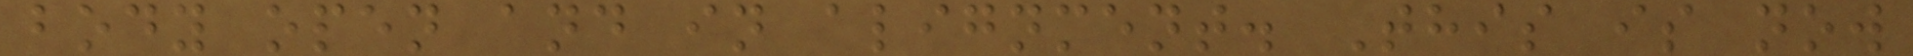body open and in alignment. This is now
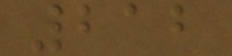212
